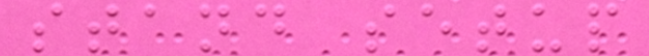stand setup
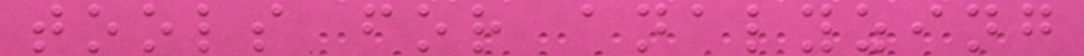tools for analyzing
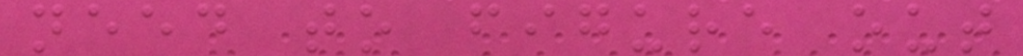need to figure out
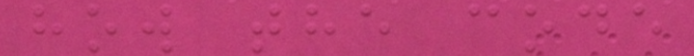how the code
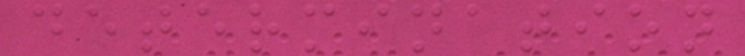determination
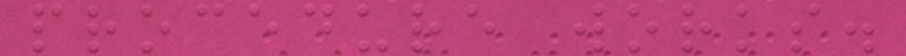procedure works.
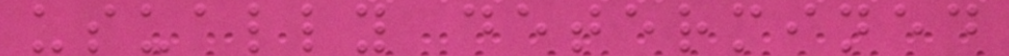usually determined
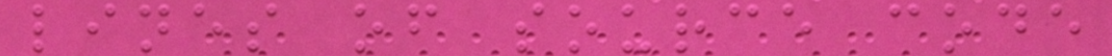lines of source code
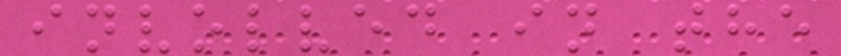involved in the
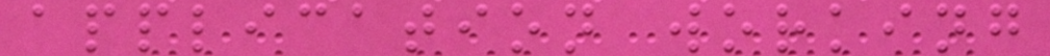application working
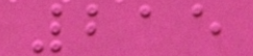215
